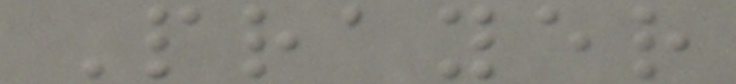Prayer
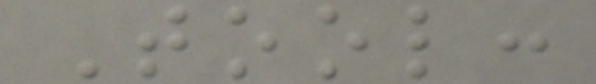Tool:
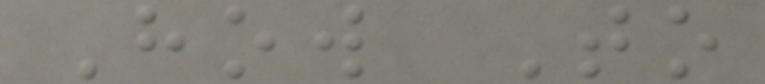How To
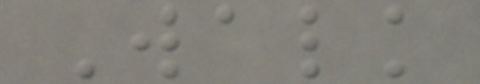Walk
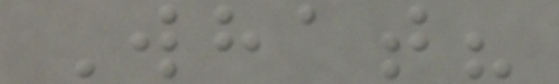What?
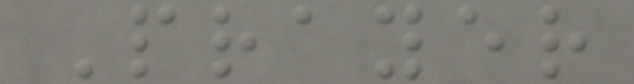Prayer
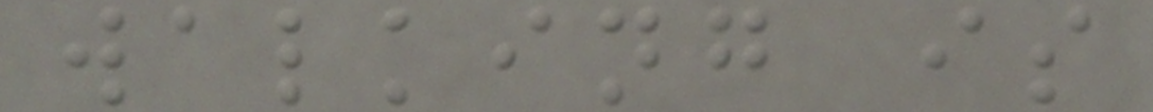walking is
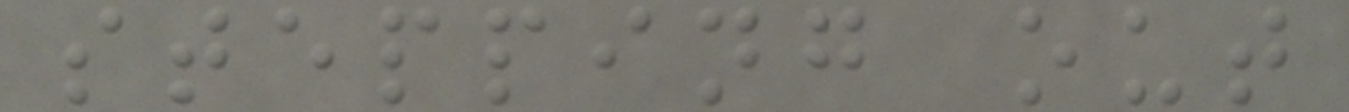stepping out
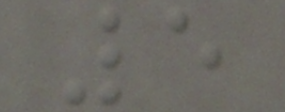5
